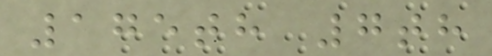175th 7th
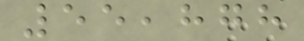55,878
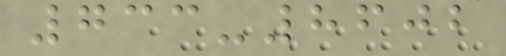733-8602
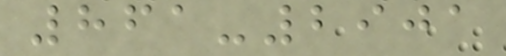861-2901
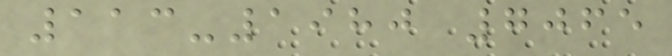113-1980 7065
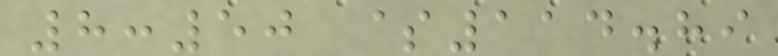8:50 $114.89
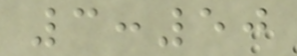3:50
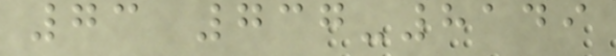73 737-8149
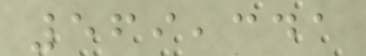569,341
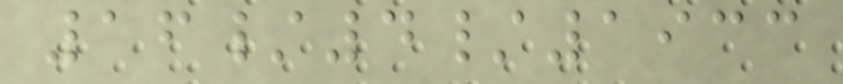16/4/1933
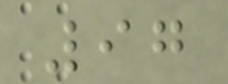97
